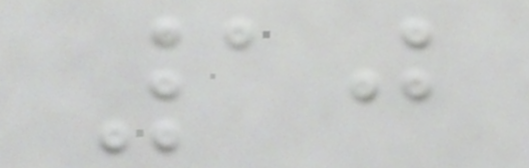10
